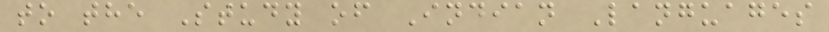to the Study of Indian Languages
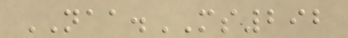NAA.MS292
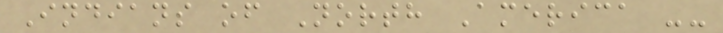Indians of North America --
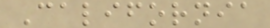California
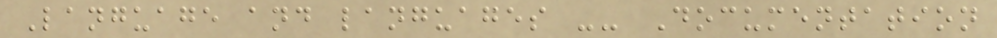Language and languages -- Documentation
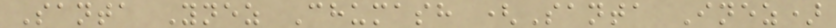Santa Ynez Chumash (Santa Inez)
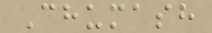Chumash
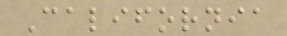California
